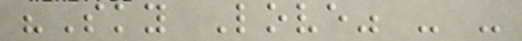"Sky Love" - -
